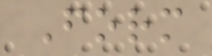Form
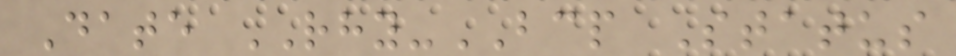Date RHY-BCP Status
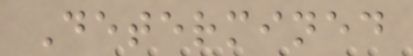Determined
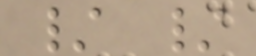/ /
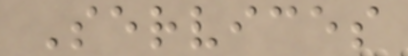Services
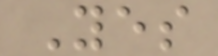Yes
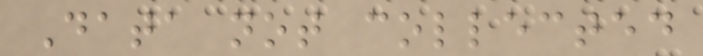Data not collected
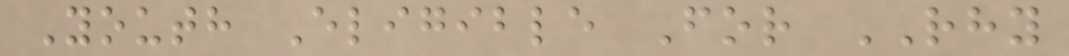Youth Eligible For RHY
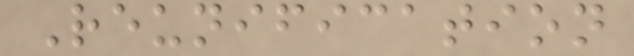Reunification
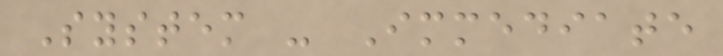System - Immediate
